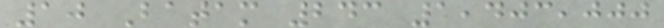10 Batam 243 1,403,000
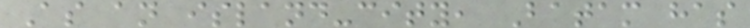As an island-city, Batam has
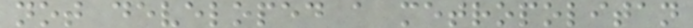not developed a metropolitan
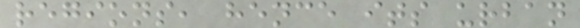regions, hence its urban
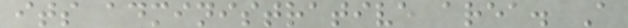its administrative area. A
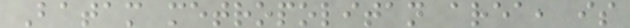Batam metropolitan area, is
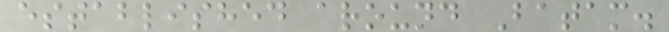established around Batam.
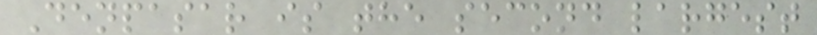Denpasar is the second largest
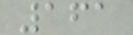161
